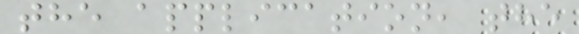the application, the
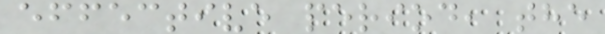effective period, the
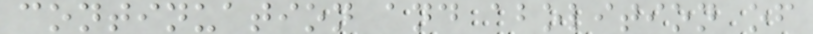continuation and abolition of
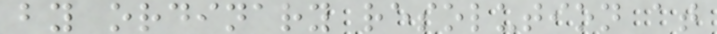by ordinary resolution at
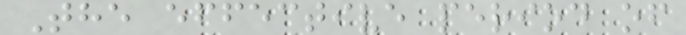The effective period of
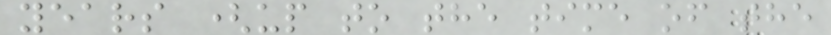years (up to the time of the
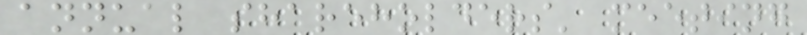annual shareholders' meeting
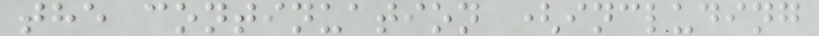the continuation (including
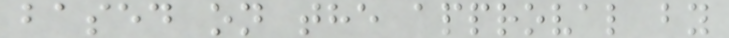based on the approval by
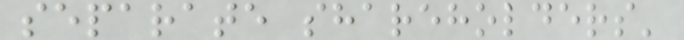separate shareholders'
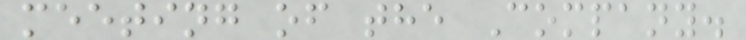meeting of the Company.
